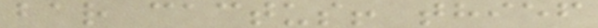bar cactus! thief
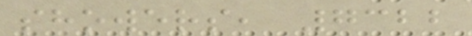showers, 7322
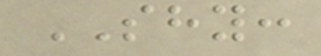SHY:
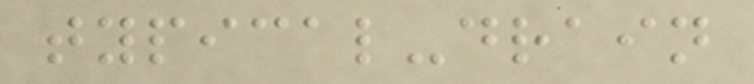typical-drain
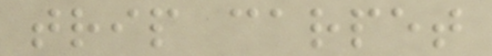trip carpet
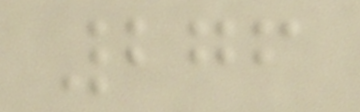276
